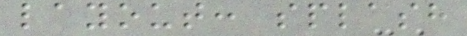layout: splash
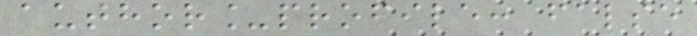author_profile: false
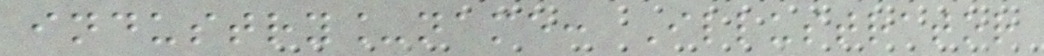industry_name: Illustrator
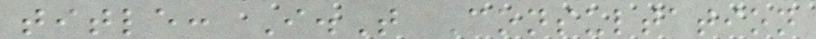title: I.T Consultation
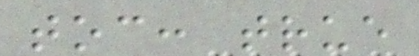toc: true
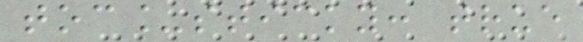toc_sticky: true
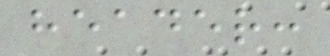header:
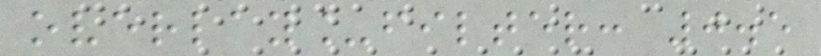overlay_filter: 0.5
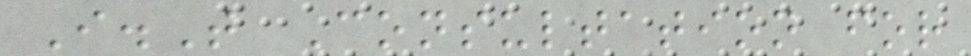I.T Consultation for
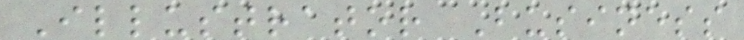Illustrator Business
